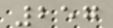257
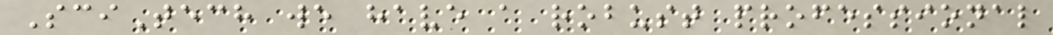SciTech we have a robust professional
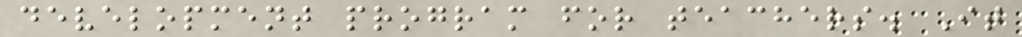development program for teachers. It
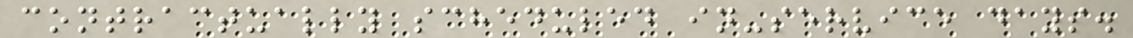contractually scheduled in-service days.
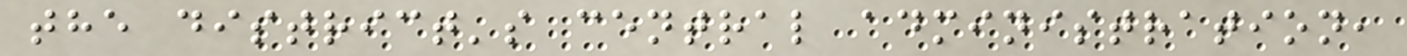the district's central administration,
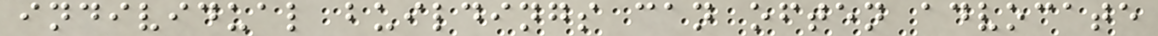individual buildings can often advocate
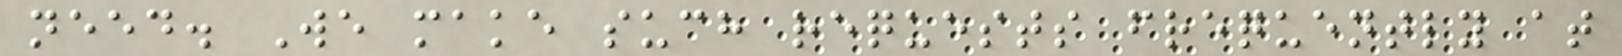need. We make such requests frequently at
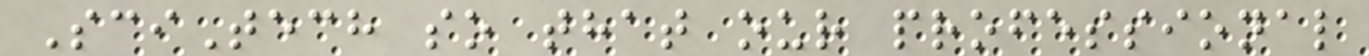SciTech so that our professional
